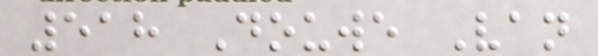518 Douwe Van
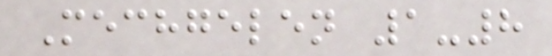Mechgelen 1-8
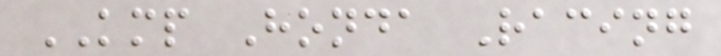KMP Honda Racing
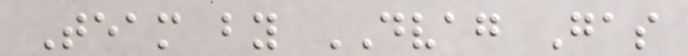Team by DVAG Gas
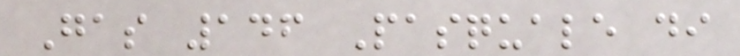Gas 146 Pasquale di
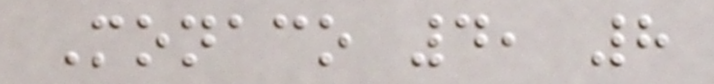Monaco 4, 8
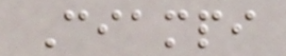Ciampi
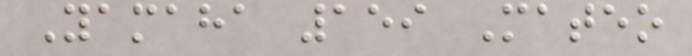Yamaha 159 Mateo
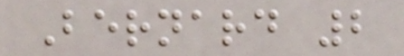Bernard 2
